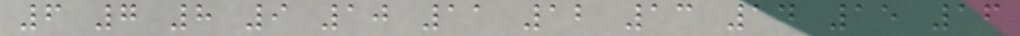6 7 8 9 10 11 12 13 14 15 16
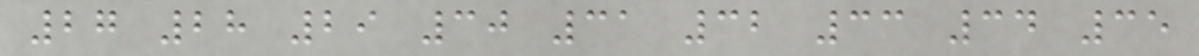27 28 29 30 31 32 33 34 35
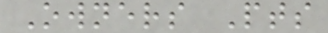Owners Pts
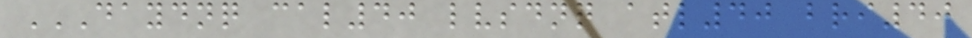DAYDNQ CAL40 LVSDNQ ATL40 BRI40
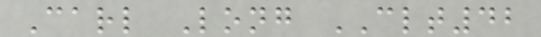Carl Long CLT42
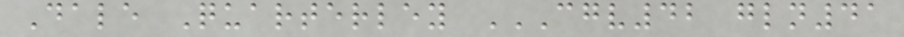Dale Quarterley CGV42 GLN41
